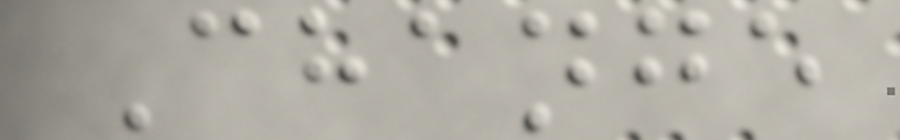Change
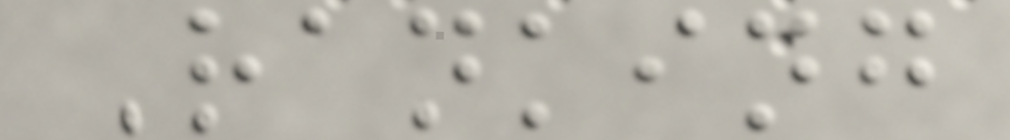Ranking
